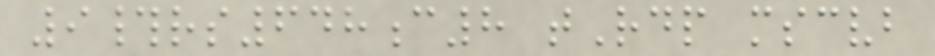9#rs648c8 tRdp mscvb
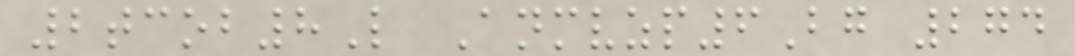2tcob8L Anmvzp6Bg 274
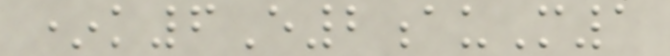*k6E2auM1
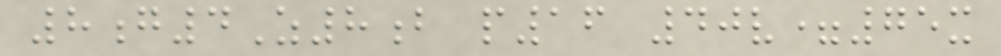8g4Z8b p16 40v=75x
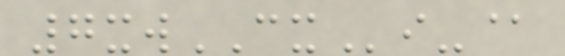7xwCXi-@
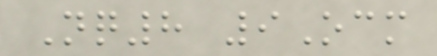Nq8 9Ocm
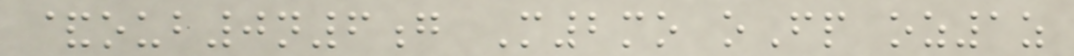&oub0n6g M2mo oFp oz1z
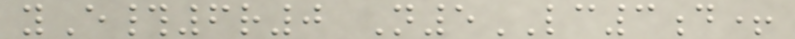yE#6r0 N5LC3d+
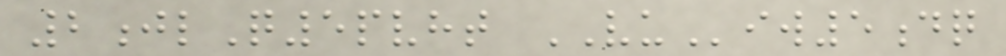2jlQ5pvht VUiw5dq
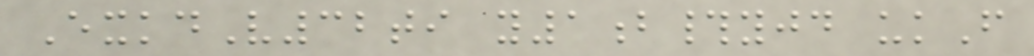ExkdV32ti y1b#yjd ukF
